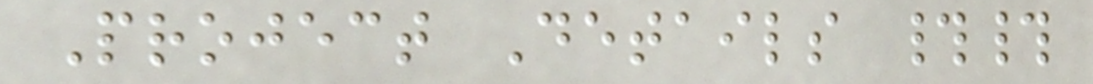Project Details ##
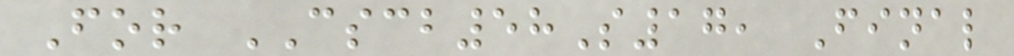For CSCB58S17, Final
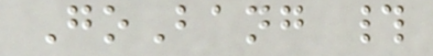GoBang #
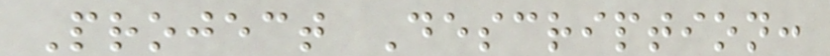Project Description:
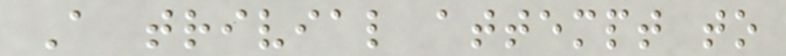A trivial attempt to
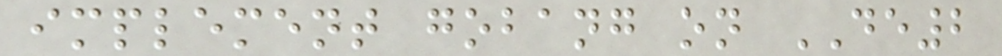implement gobang on DE2
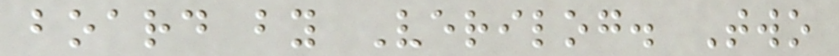board by Verilog. Two
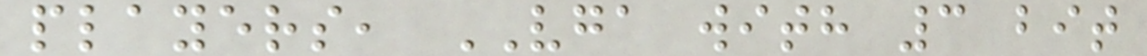players, VGA with 3 bit
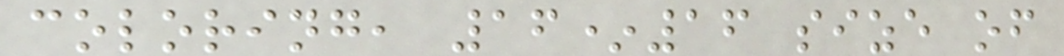coloring, 16*16 size of
